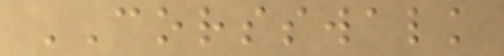CORSSWALK
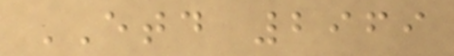ETD 2969
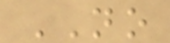NO
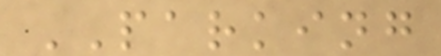PARKING
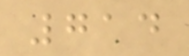714
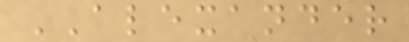ALEXANDER
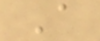A
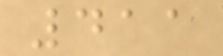411
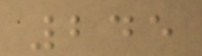245
